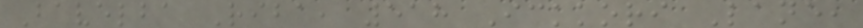Bavelba Riba, 518 Ickkori Lane,
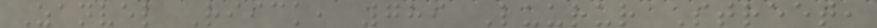Zanvel Riick, 789 Luurur Street,
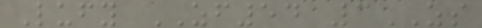Lufy ZF54 3ZS
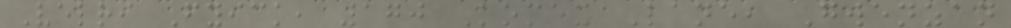Velri Fyick, 170 Komex Lane, Gwenzan
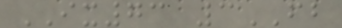IX73 3FB
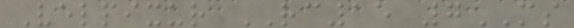Velpixur RC15 7MS
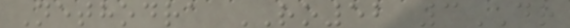Nethodra RO52 3DR
